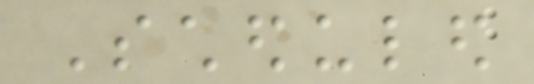Scheduled
